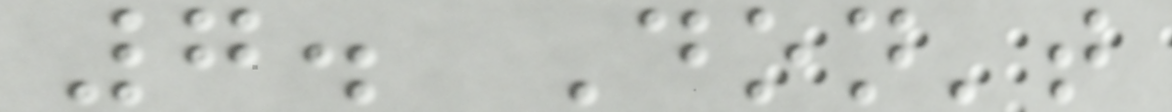7. Don't
